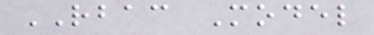RBAC Model
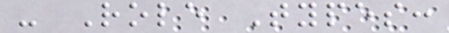- Role Types:
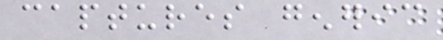captures generic
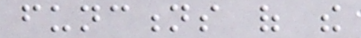functions of the
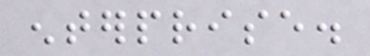enterprise.
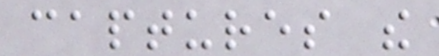captures the
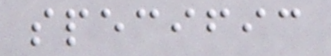specific
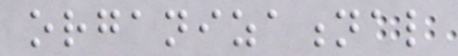organizational
